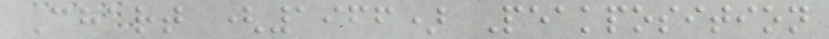Chart (1966) Peakposition
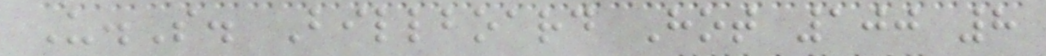U.S. Billboard Hot 100 8
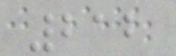212
